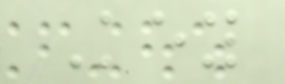Key
